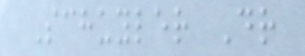Schuyler Dr
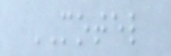MOTEL
